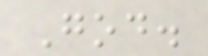God.
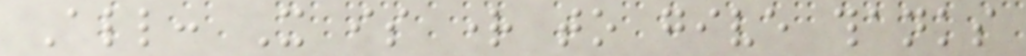All: It is right to give thanks
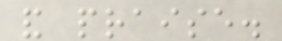and praise.
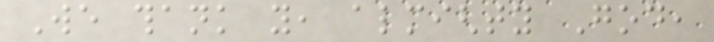We thank you, almighty God,
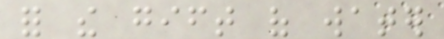for the gift of water
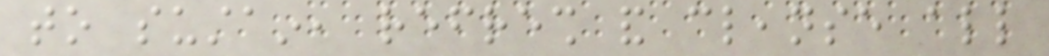to sustain, refresh and cleanse all
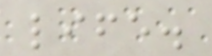life.
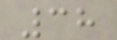38
